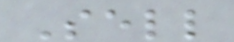Sell
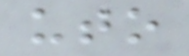uto
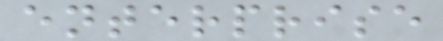enterprise
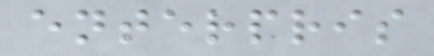enterpris
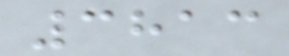3813
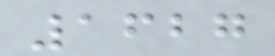1627
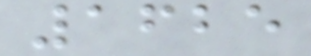1625
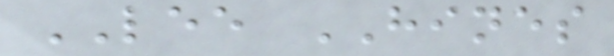LEE HINES
